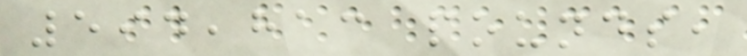594,813 pounds,
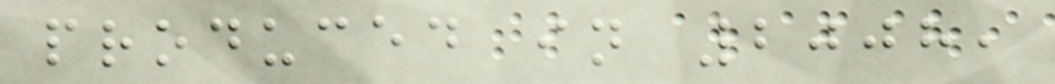produced in 2008,
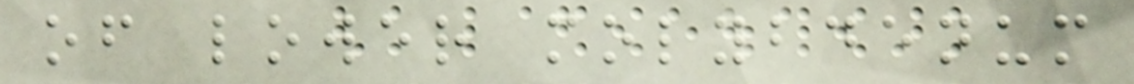of lower molybdenum
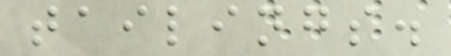tailings.
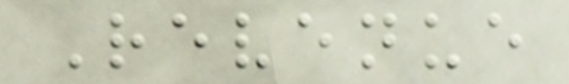Revenue
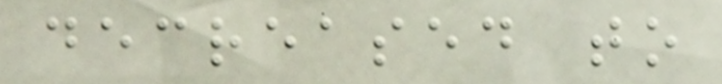decreased to
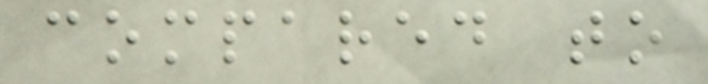compared to
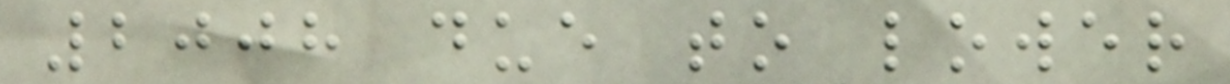2008 due to lower
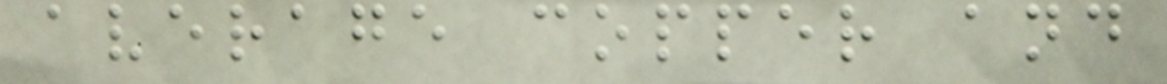average copper and
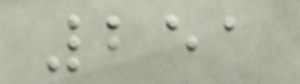251
